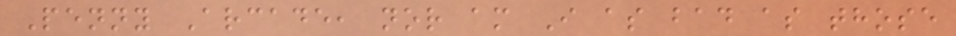Penny Arcade, nor am I as bad as those
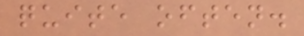quite often.
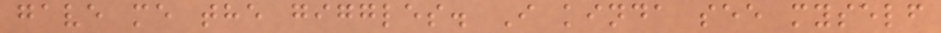gave me the giggles. I kinda see myself
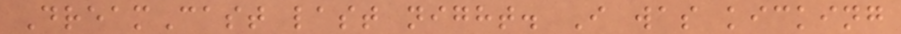DreamCast last night. I was kicking
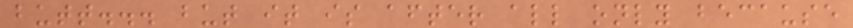butt... but it is after all only because
